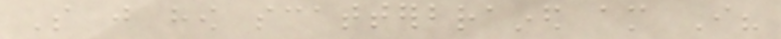So just how scatterbrained am I?
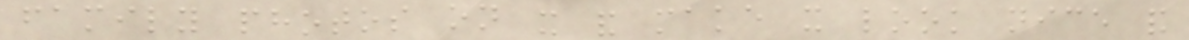family photos on it and make it look nice and
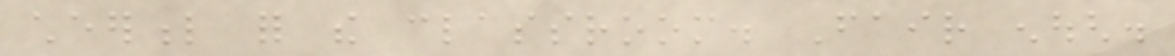cheerful for the classroom. Fair enough.
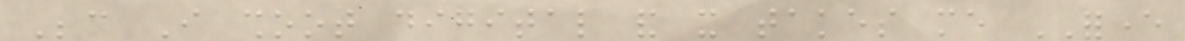Because I shoot digital and it takes me FOREVER
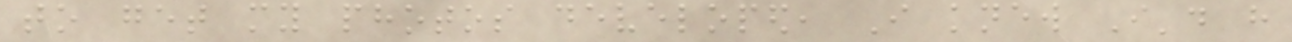to get my photos developed, I knew I'd have
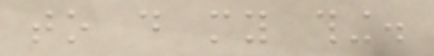to do my thing.
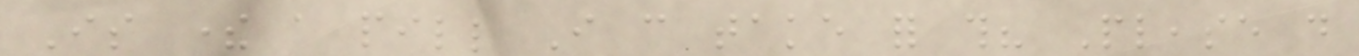Is there a pill I can take for this? Please do
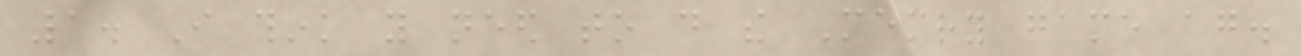1. I think you need to do the Memry game again.
